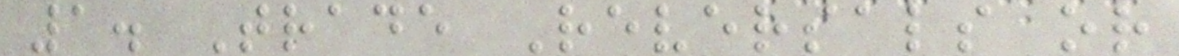1. Trade Reversals or
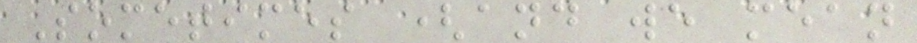Sometimes (and we mean
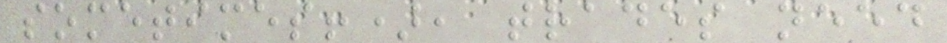sometimes!), trades need
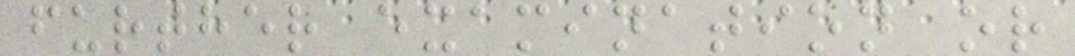further examination or
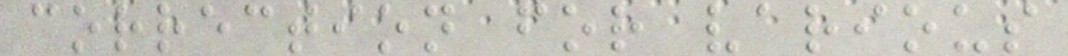correction for various
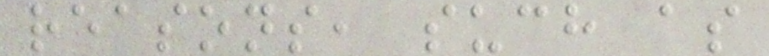reasons, such as
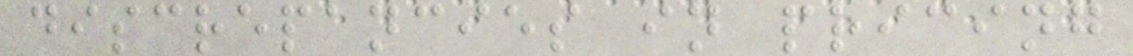discrepancies in pricing
